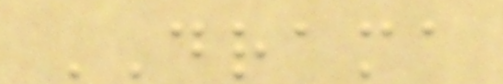DRAMA
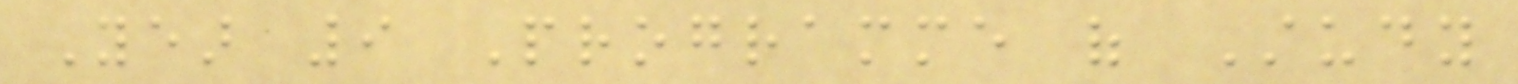Year 9 Programme of Study
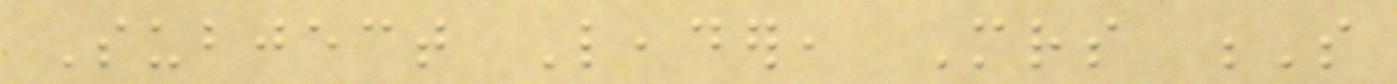Subject Leader, Mrs S
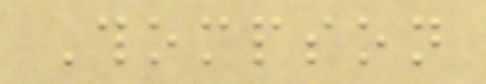Thompson
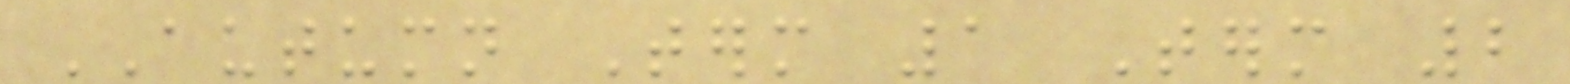AUTUMN Term 1 Term 2
